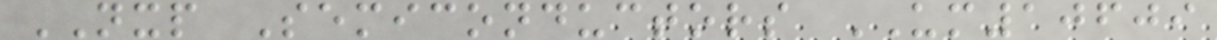NXP Semiconductors UM10609
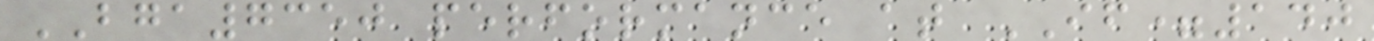BGA7350 performance at IF=140
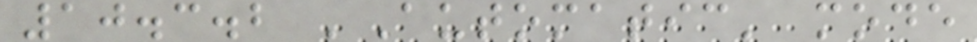10.3.2 'Automatic' mode
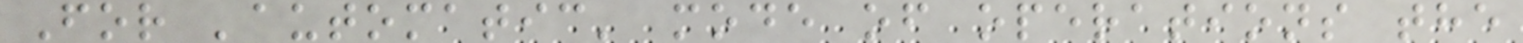For 'automatic' mode of operations the
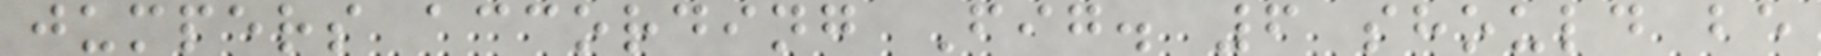jumpers according Fig. 6 should be
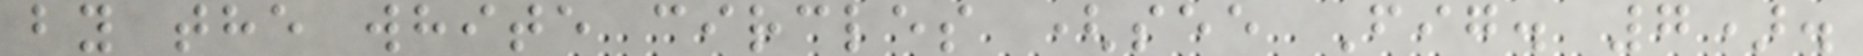by the white circles (see Fig. 7).
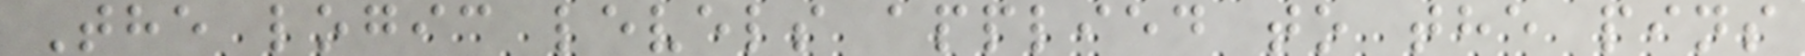The logic levels applied to the pins
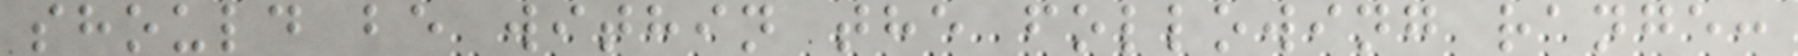should be within the following range:
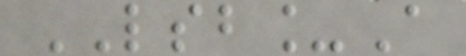LSB_A
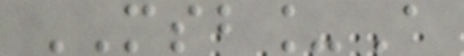MSB_A
